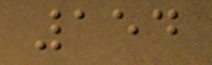154
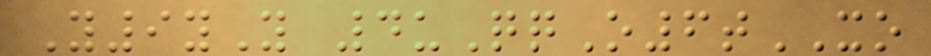Y9yY 4uQqO6tXO
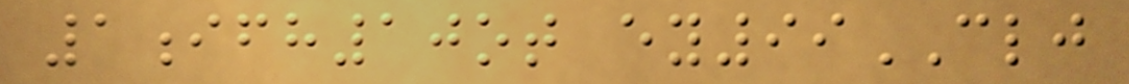1ifh10ot ey99CLJ
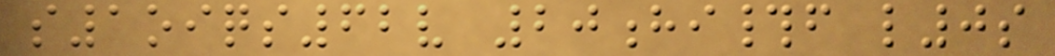s1oiqs62v 20hi#f l0s
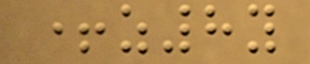+z8y
